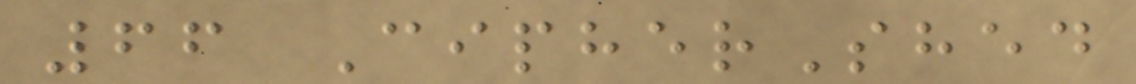66 CipherShed
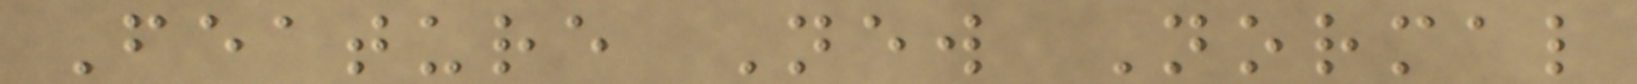Feature New Normal
